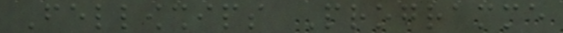Fellowships Programme
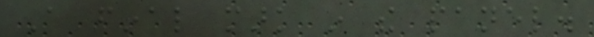A final mark in the panel.
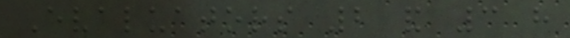Evaluators 2 and 3 have
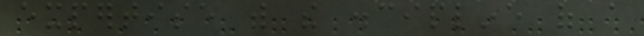expertise with the discipline of a
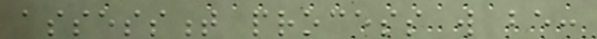assessment process will be:
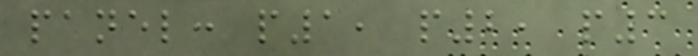panel: p1, p2, p3
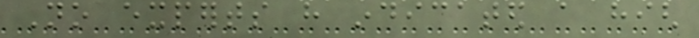No experts have indicated a high
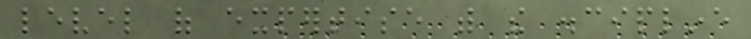level of expertise with the discipline
